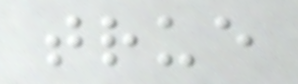true
